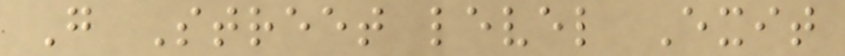G Street level Exit
